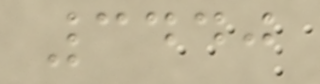3440
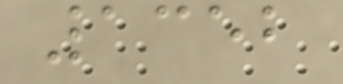1352
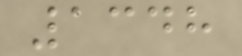1348
